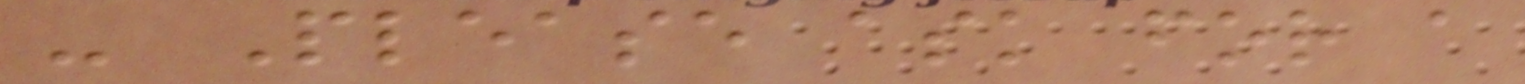- Please ask for a
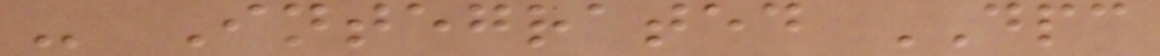- Integrated DPC
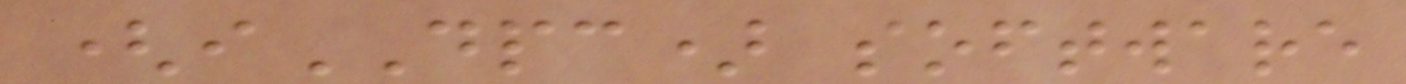(iDPC) software
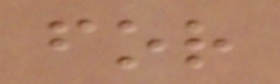for
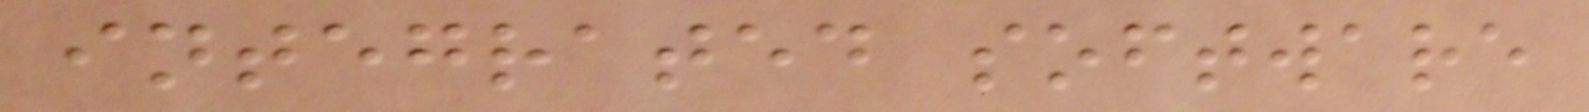integrated software
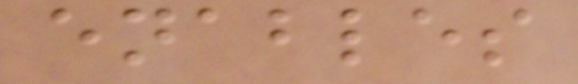enables
